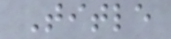Title
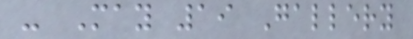- May 19 Gallery
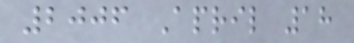2006 April 18
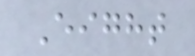Eight
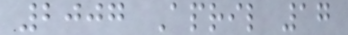2007 April 17
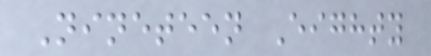Nineteen Eighty
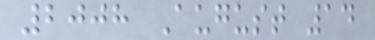2008 August 14
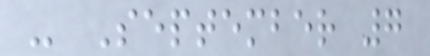- September 7
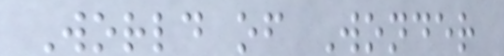World of Wonder
